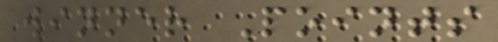winner Points
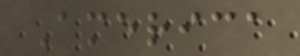America
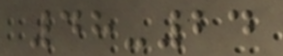48-24
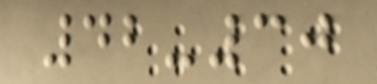42-30
